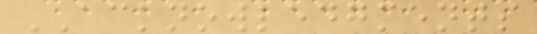ACKNOWLEDGMENTS
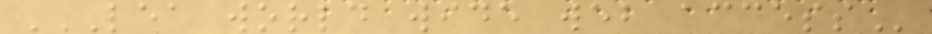LEA WORLD WIDE WEB ACCESS
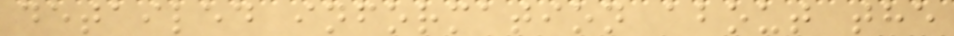detailed information about the
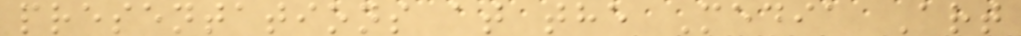presentations at the Media Art
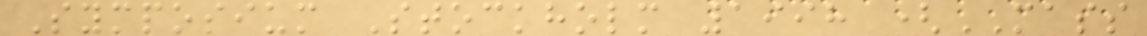Symposium Stockholm 1998 (MASS
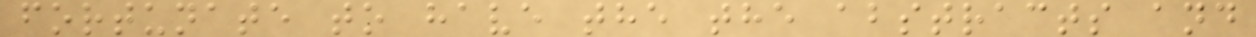fortunate to have the the abstracts and
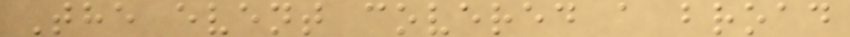The event covered a broad
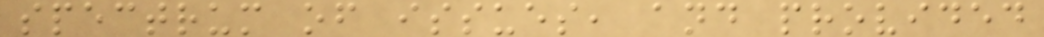spectrum of issues, and provided
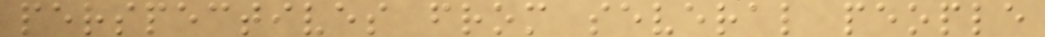perspectives from several people
